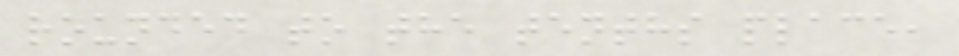rounded to the tenths place,
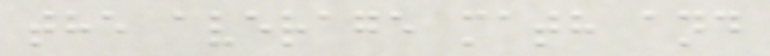the average math and
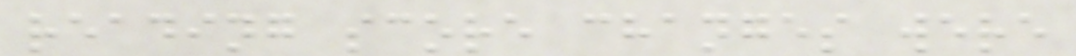reading score changes were
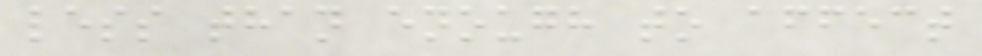less than enough to affect
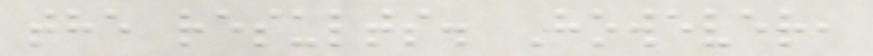the results. However,
